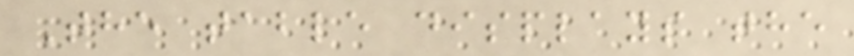The table displays the
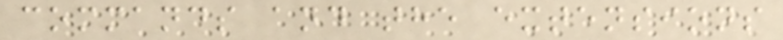commands and the extensions
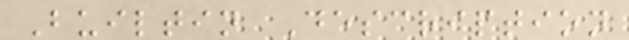Builtin Description
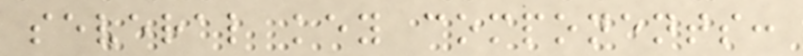several key components:
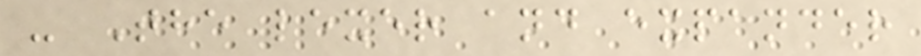- The lexer and expander
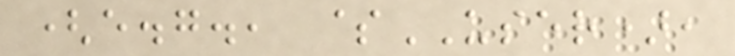(e.g., $USER),
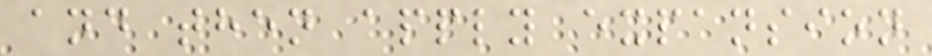and then apply expansion
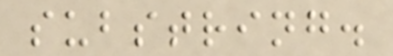substring.
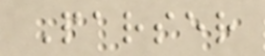Parser
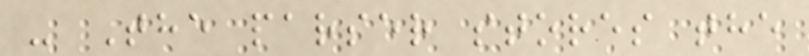- The parser stores the
